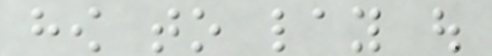how to lay out
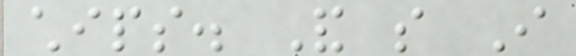chips. And so I
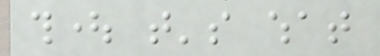thought that's what
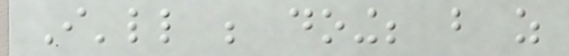I'll be doing; but as
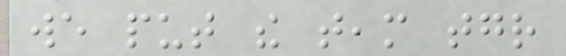we put the team together
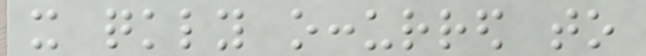it quickly occurred to
